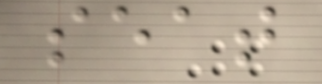seat
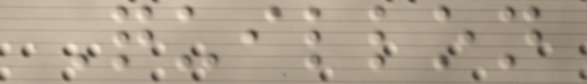Quillon
